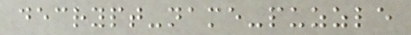decrypt-name-puzzle
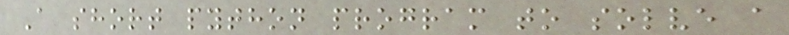A short python program to solve a
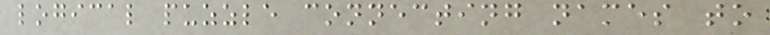logical puzzle connecting names to
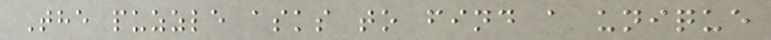The puzzle asks to find a unique
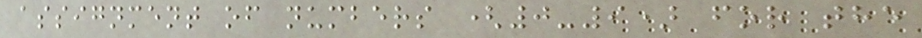assignment of numbers (0-9) for the
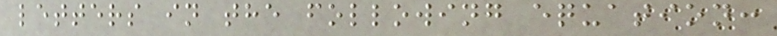letters in the following equation:
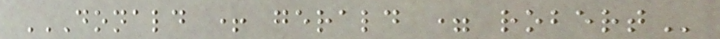DONALD + GERALD = ROBERT
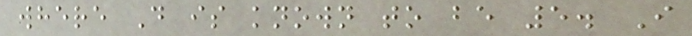where D is known to be 5. I
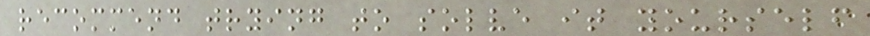recommend trying to solve it yourself
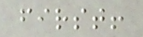first!
